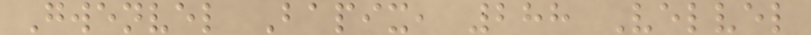Gwenvel Bapix, 288 Velvel
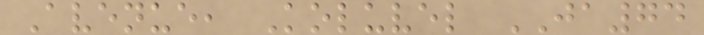Avenue, Koluvel JA74
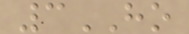3HO
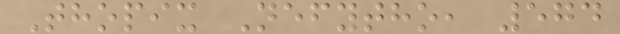Thopix Nefytho, 574
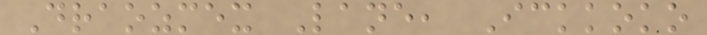Draozmex Lane, Ickkoko
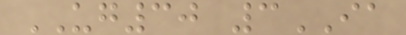UG30 3IA
